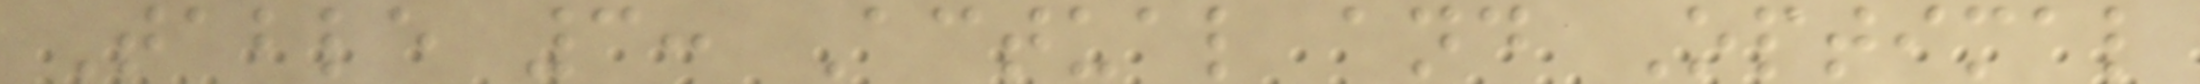Table 3: Actual and Optimal
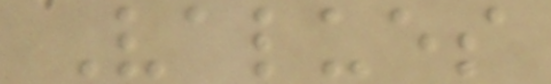Values
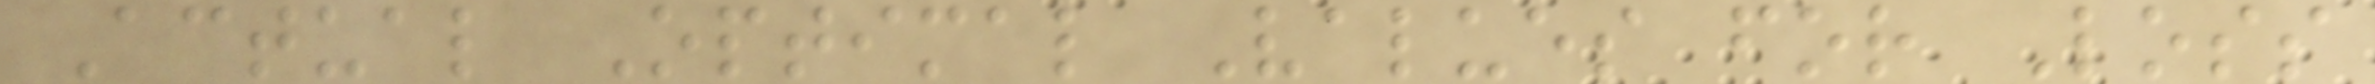Actual Optimal Values for Loss
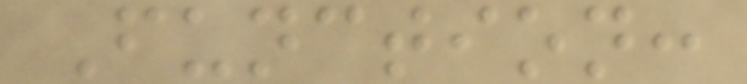Function:
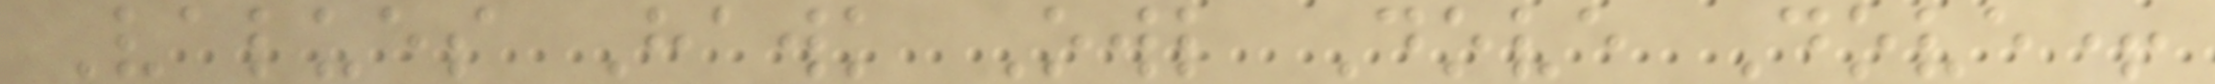Values Hawk Owl Dove Dove+
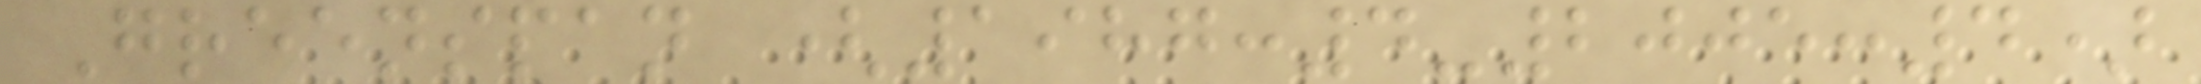Greenspan (1987:4-2005:4)
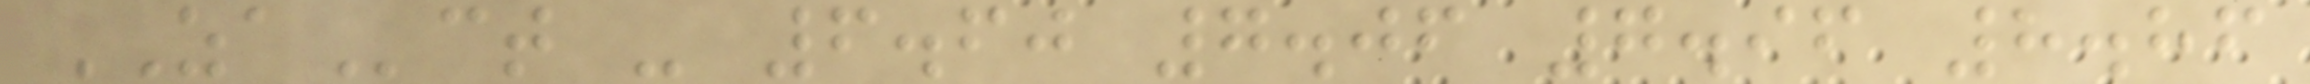ZAct - 6.60 7.06 7.96 8.86
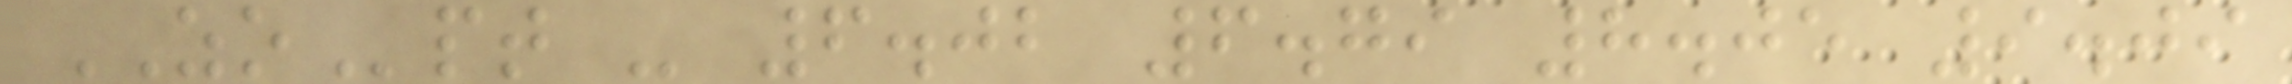ZOpt - 6.02 6.79 8.05 9.09
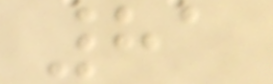81
